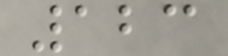123
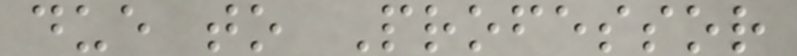due to Professor
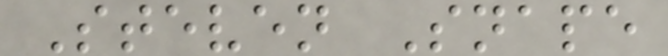Steven Snape
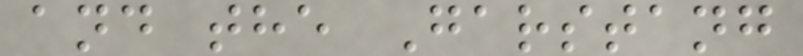and the Garstang
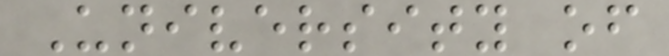University of
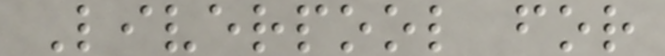Liverpool for
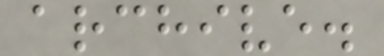archive.
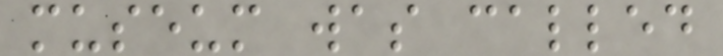museum was called
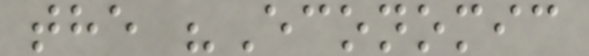the "Economic
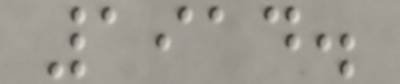1914.
